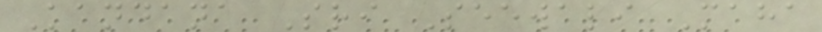Kandana Sri Seewali Maha
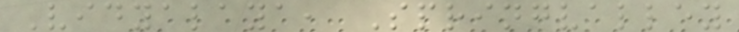Vidyalaya, Springvalley
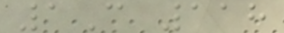1C 118
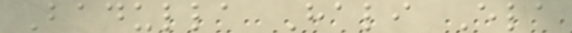Badulla Hali Ela
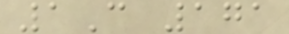1C 171
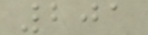201
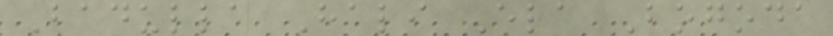Badulla Hali Ela Bogoda
